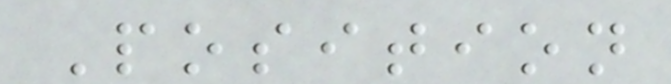Position
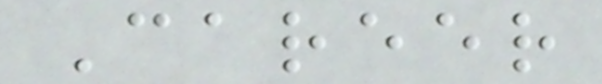Career
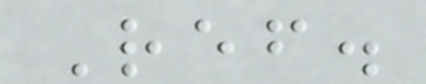Ref.
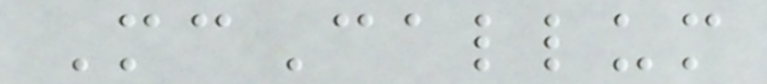McCallum
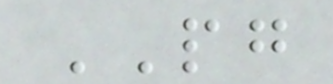PG
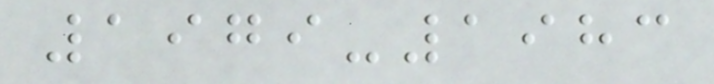1979-1983
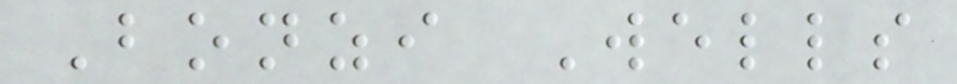Bonzi Wells
